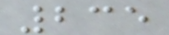235
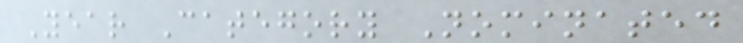Year Category Nominated
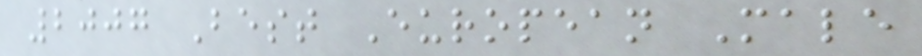2007 Best European Male
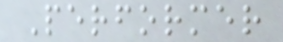Performer
